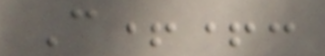C++:
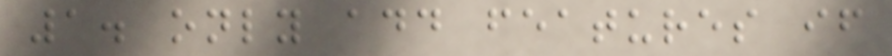1. only add features if
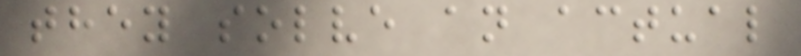they solve an actual
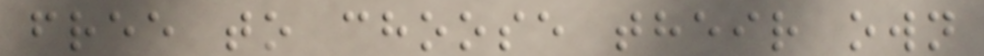free to choose their own
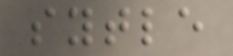sytle
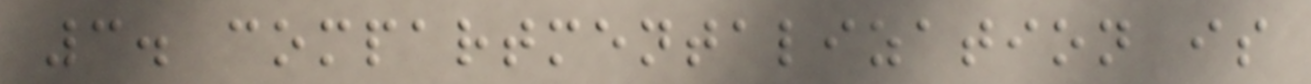3. compartmentalization is
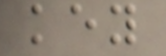key
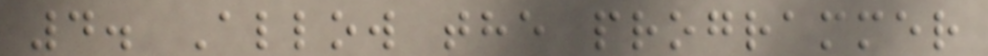4. Allow the programmer
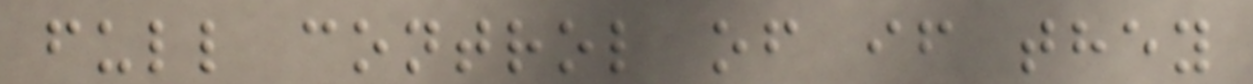full control of if they
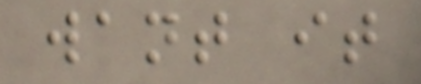want it
